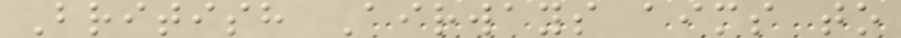British Airways aims to
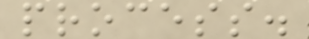process.
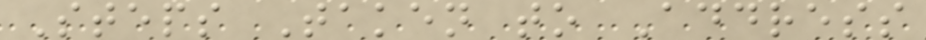Steps Taken to Address
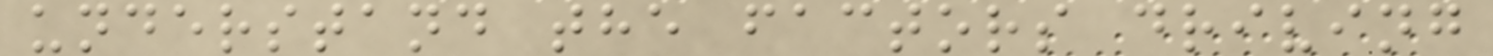understand the factors driving
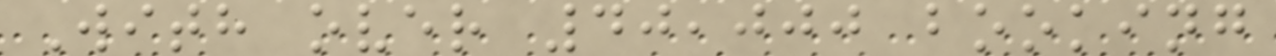With over 40,000 booking
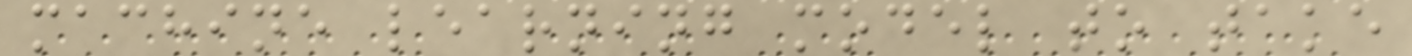machine learning model to take
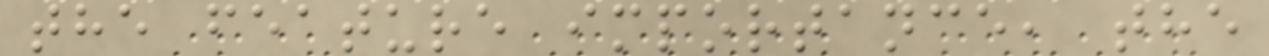the feature importance, the
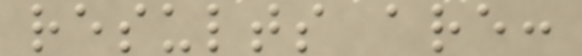results are:
